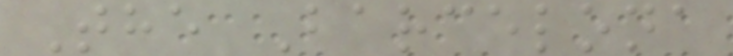The Barcelona
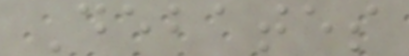Debates
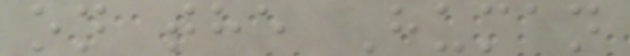on the Human
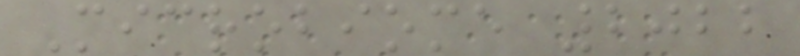Microbiome 2022
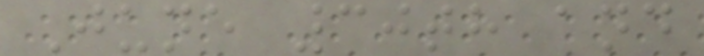June 30th and
